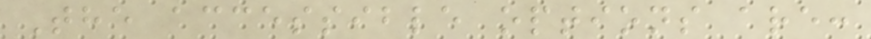The accessible options are:
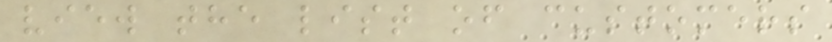view the list of customers
